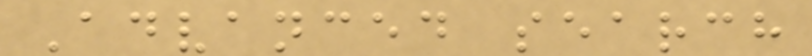Advanced search
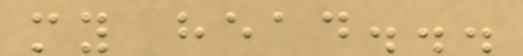my head...
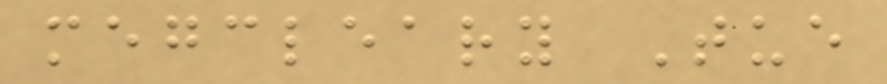megcleary Tue
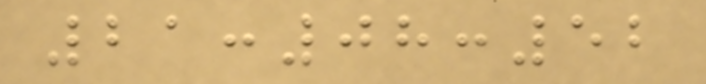21:08:52
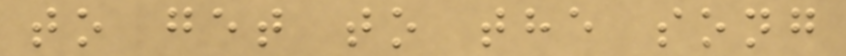to get to the song
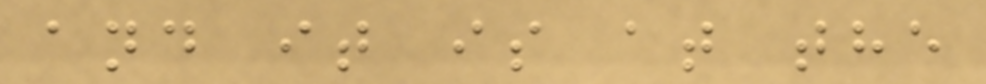and it is at the
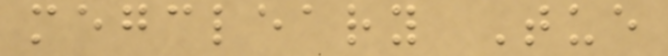megcleary Tue
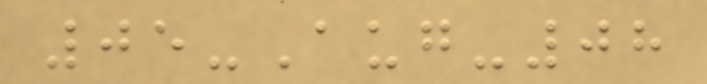05-Aug-08
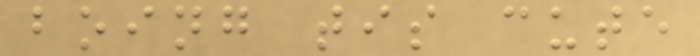boing tis cute
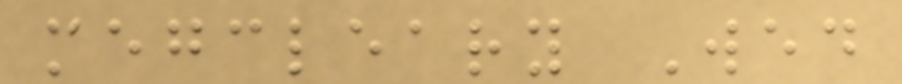megcleary Wed
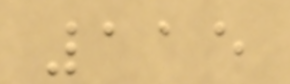115
